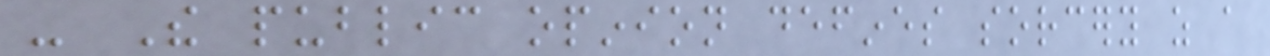- The public opinion defines sorcery as a
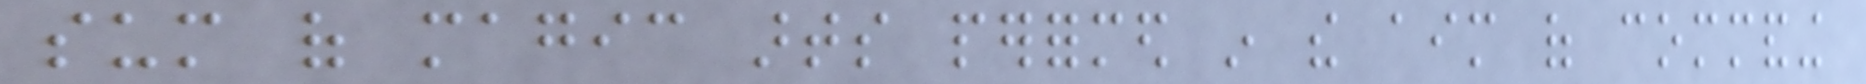sum of magic arts performed in the aim of commanding
